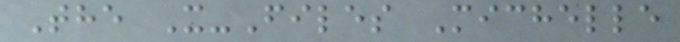The X-Files Michelle
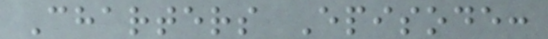Charters Episode:
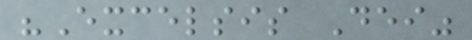"Excelsis Dei"
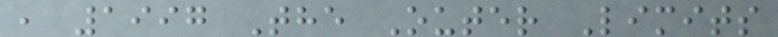, 1997 The Outer Limits
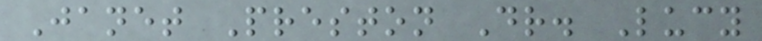Janet Preston Dr. Lucy
